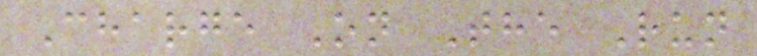Charge On The Run
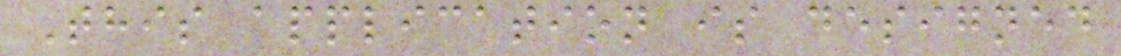This application is designed
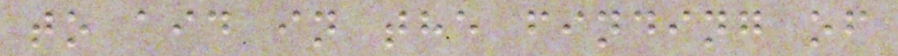to aid in the finding of
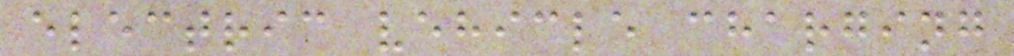electric vehicle charging
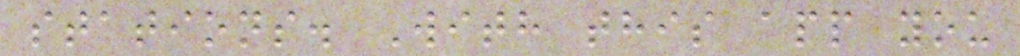stations. With this app you
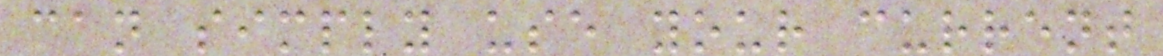can simply use your current
